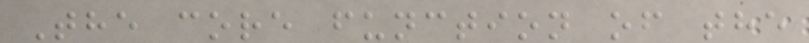The core function of the
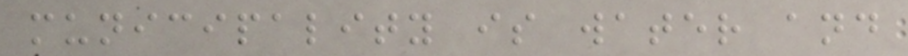municipality is water and
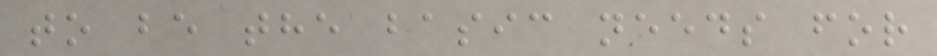to be the basic needs for
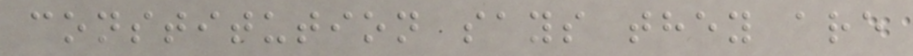constitution says they are
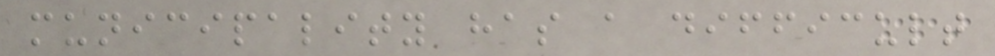municipality has a difficult
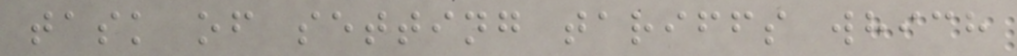task of setting tariffs which
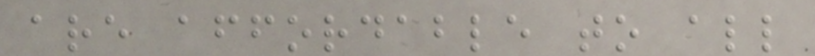are affordable to all
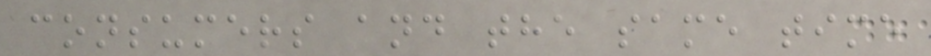consumers and the same time
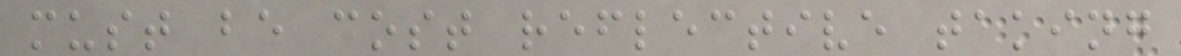must be cost reflective taking
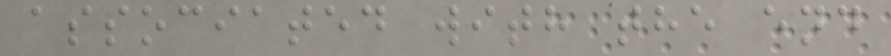associated with the end
